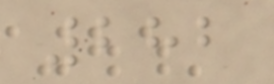282
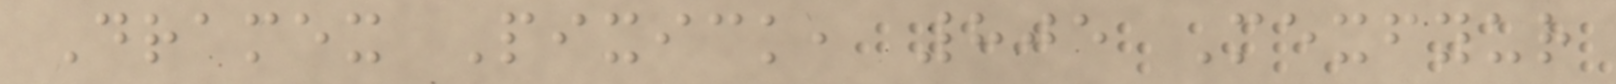Dramex Pixick, 805 Mexfyur
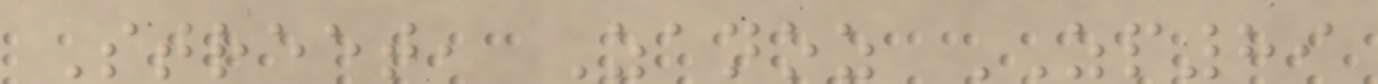Street, Zanoz ZP89
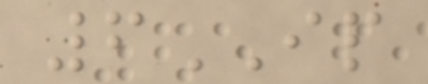6IP
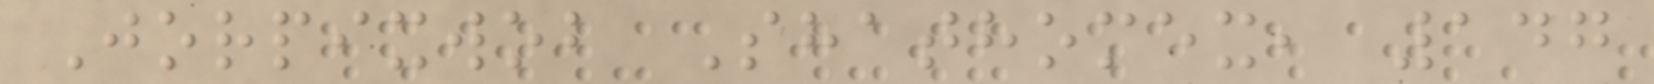Jorpixwob Shathomex, 147
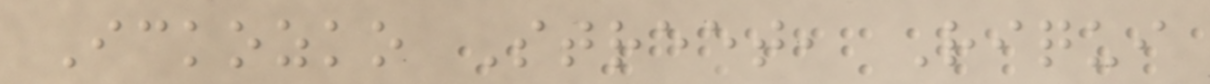Ickozko Street, Riqui
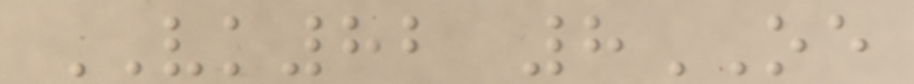VK82 8OE
